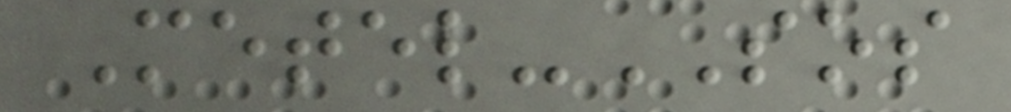Metel-SOS
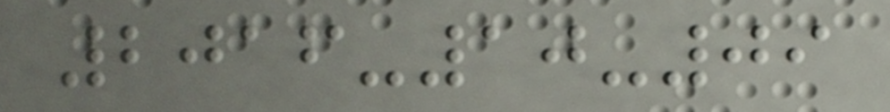2016-10-09
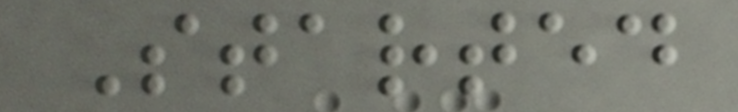Started
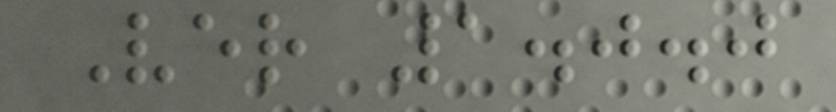Ver 1.0.0
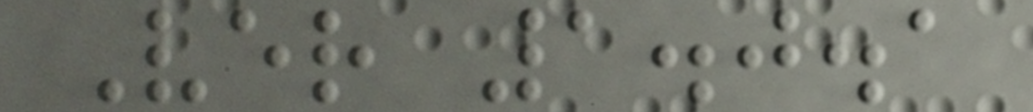Ver 1.0.1
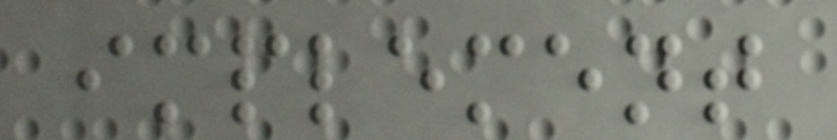implement
